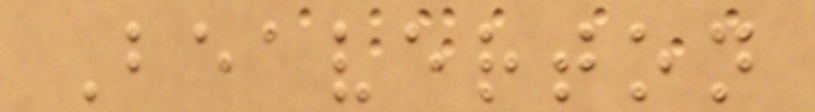Beaverton
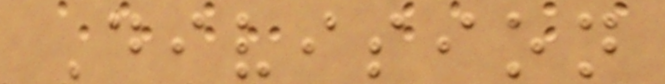Division
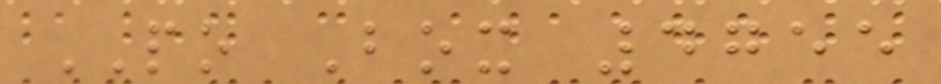PO Box 4755
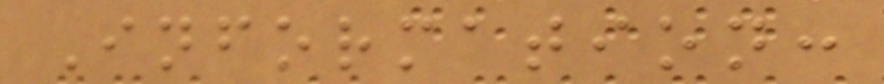Information:
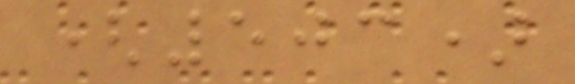(503)
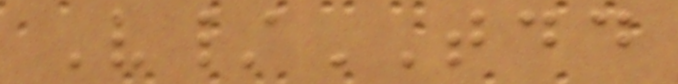V/TDD
